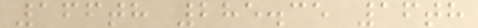166th 285.35 16th
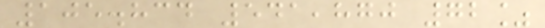105.834 541,870 72%
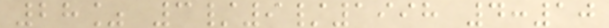28% 3/9/1998 4:10
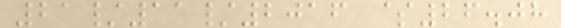21/11/2016 $26.08
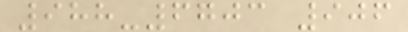988-6703 906
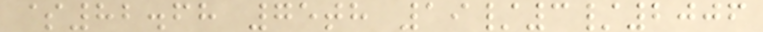$82.68 75th 19/3/2006
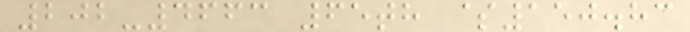202-4663 65th $150.83
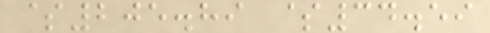$205.89 $34.59
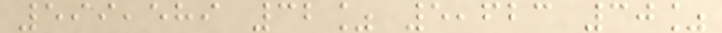599,589 32% 5,623 30%
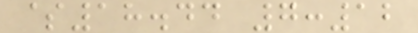$18.44 7:12
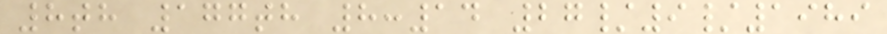8th 177th 8:14 27/9/1989
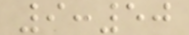9:50
